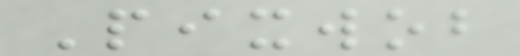Pixwob
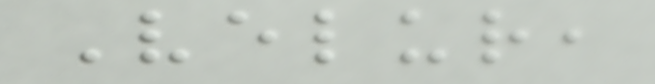Velur,
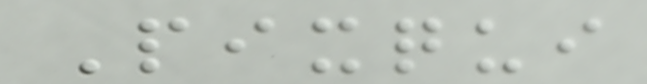Pixqui
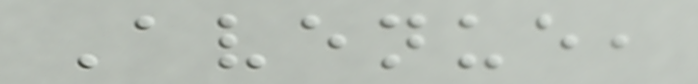Avenue,
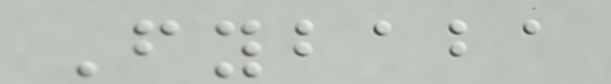Fybaba
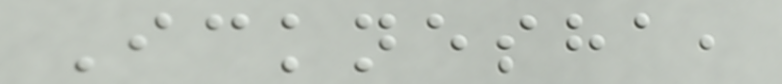Icknesha,
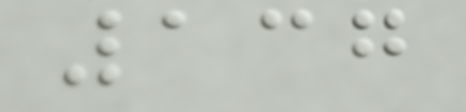137
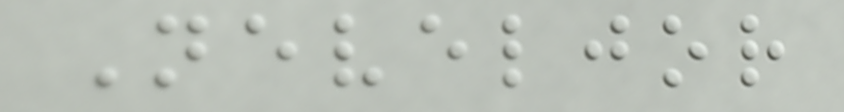Neveljor
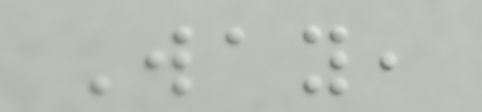Way,
